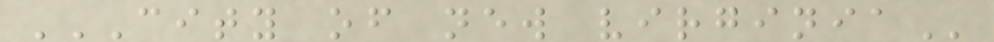CITY OF NEW VIRGINIA
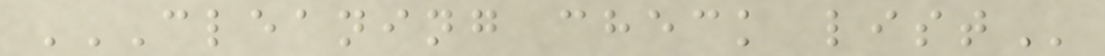CLEANING CHECK LIST
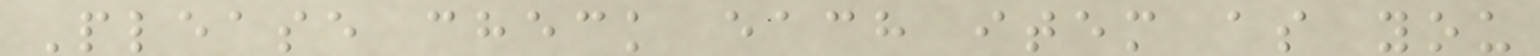Please check each item as you
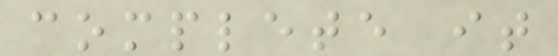complete it
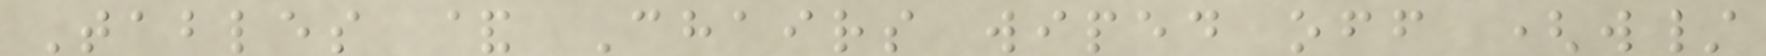Tables & Chairs wiped off (w/
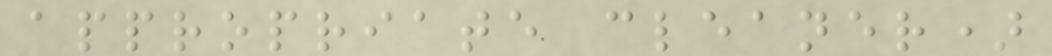appropriate cleaner)
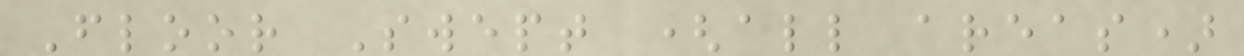Floor Swept (all areas)
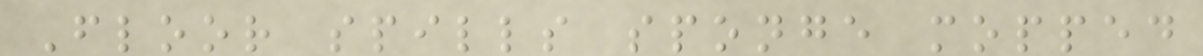Floor spills sponge mopped
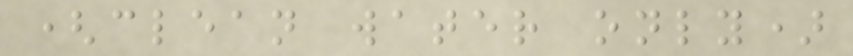(clean water only)
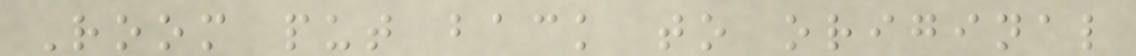Room put back to original
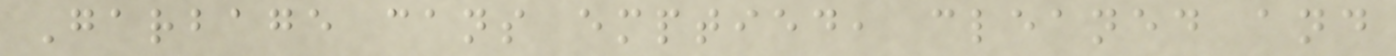Garbage cans emptied, cleaned and
